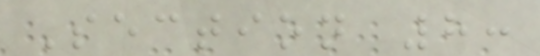Section 8:
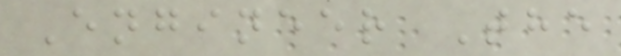Engineer The
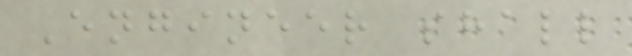Engineer shall
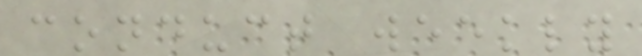conduct weekly
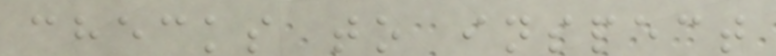checks to inspect
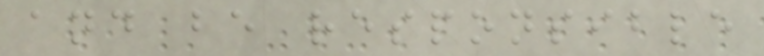and be responsible
